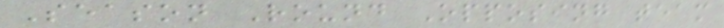Season Round Opposing team
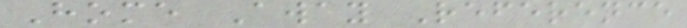Home Away Reference
